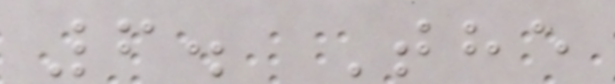6. The
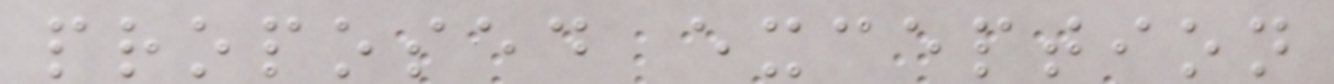proposed exception
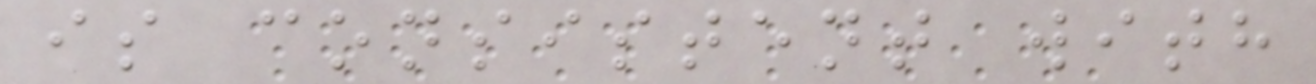is consistent with
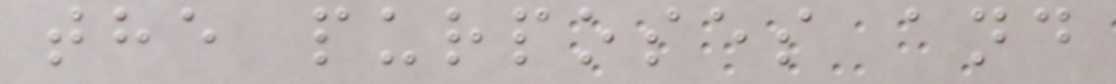the purposes and
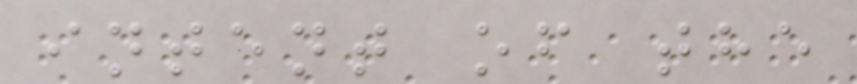intent of the
